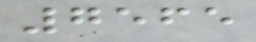7565
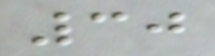30
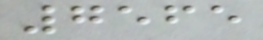7565
